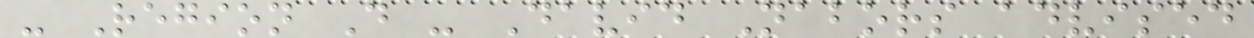- Region D - David Nabors advised
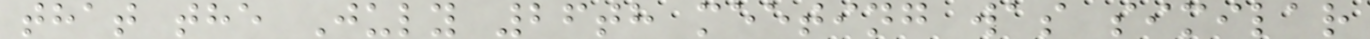that the July 26th meeting was similar
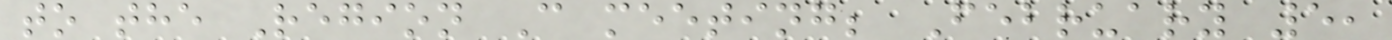to the Region C meeting; February 5,
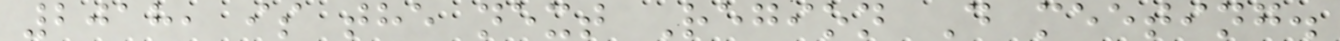2018, is the next Region D meeting.
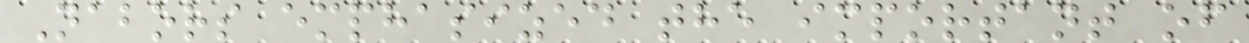Nabors emphasized the important of
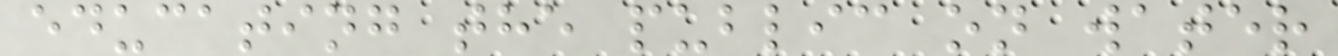educating the public on water
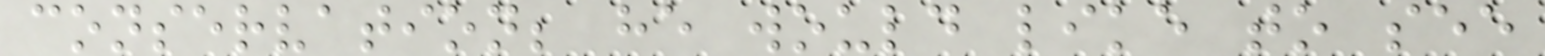conservation; he would like to see
